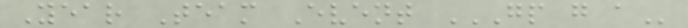Year Team Event GP G A
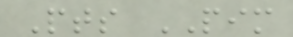Pts PIM
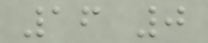16 0
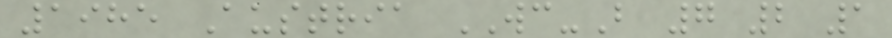1985 Austria WC-B 7 2 1
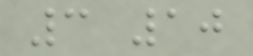3 10
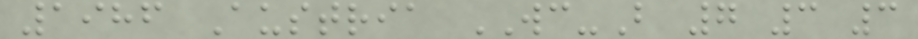1986 Austria WC-B 7 3 3
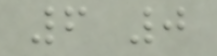6 0
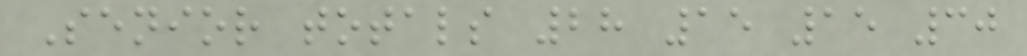Senior totals 28 15 15 30
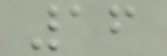16
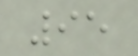95
